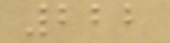222
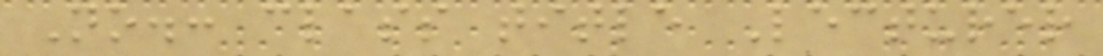No.: class title Lecturer
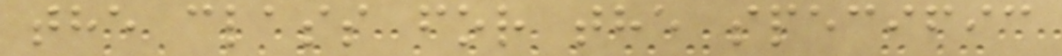the class for the specific
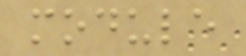module
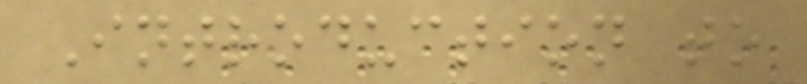Introduction to
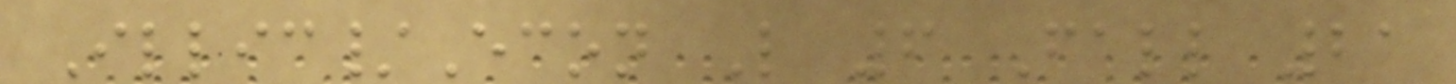Illic/Econ L 6 Fall 21
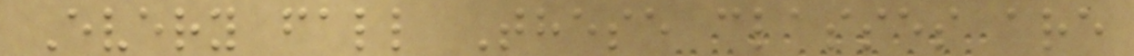Every fall These classes are
